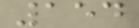154
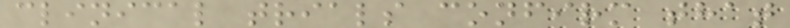clinical trials confirm that
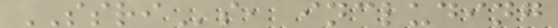SSRIs, including
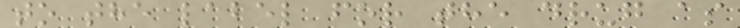to the label for the drug as
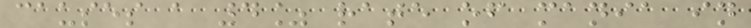causes a 4% rate of mania in
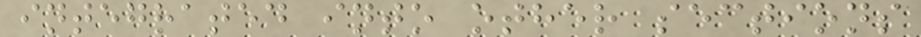integrated into other sections
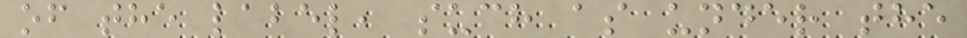of the label, such as under the
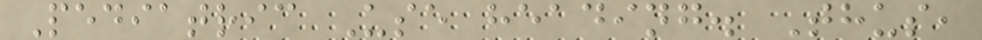Pediatric Use heading. Thus,
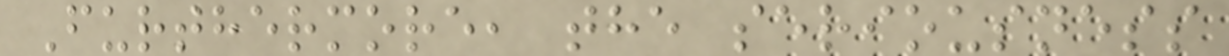Furthermore, the seriousness
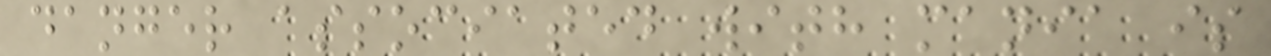danger associated with mania is
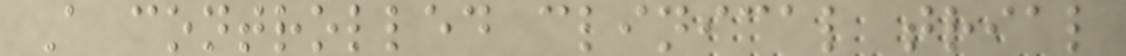A controlled clinical trial
